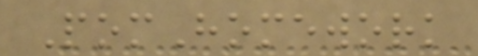PomHomework
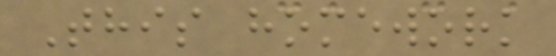This homework
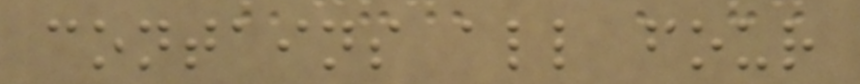contains all four
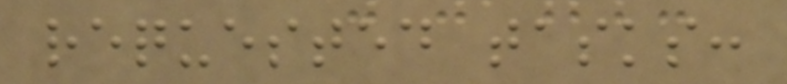requested tasks:
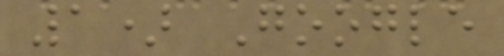1) Google
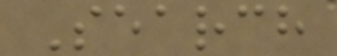Search
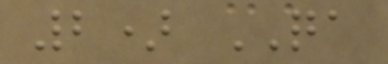2) QA
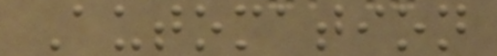Automation
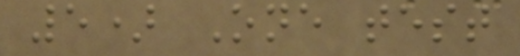5) One test
